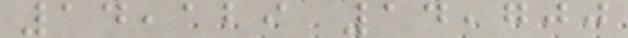14,129 14,700
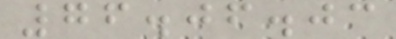76.06.03
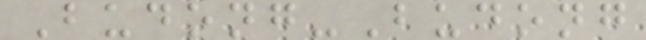Budong-Budong
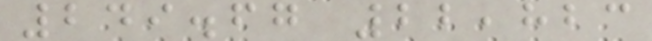249.67 22,823
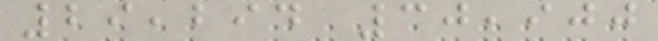29,294 30,900
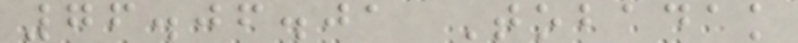76.06.01 Tobadak
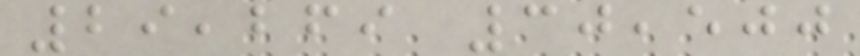29,269 30,500
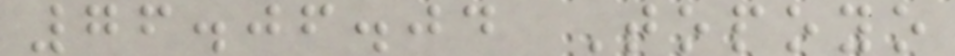76.06.04 Topoyo
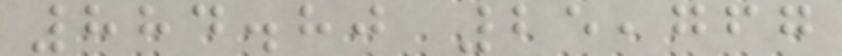884.80 25,767
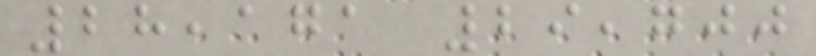28,171 29,700
